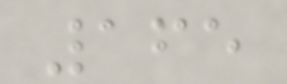165
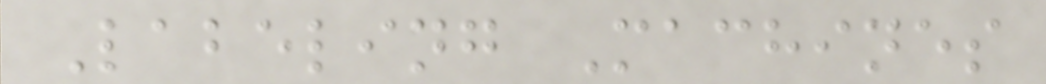Labeling Machines
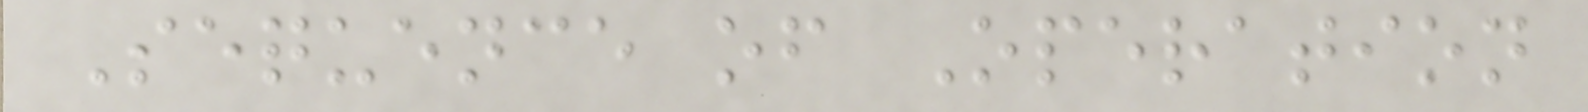Sequence of Operation
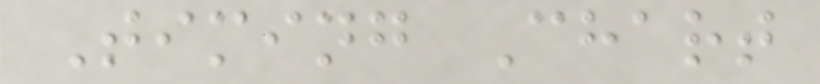Timing Chart
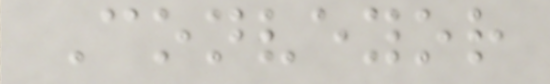Conveyor
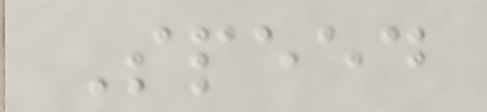Speed
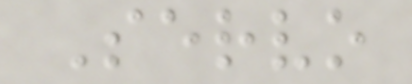Servo
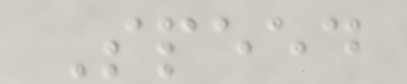Speed
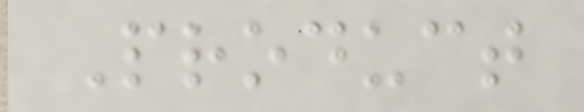Product
